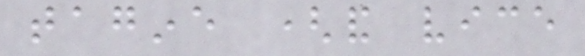tagine (and vice
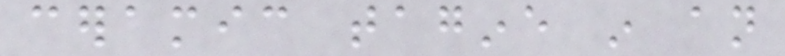ceramic tagine in an
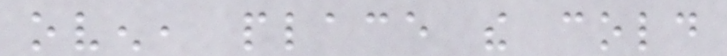oven, place the cold
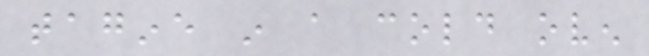tagine in a cold oven
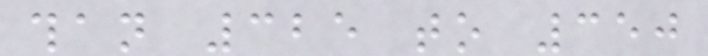than 325 to 350
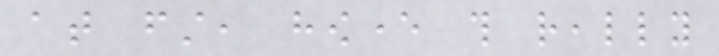at first, however this really
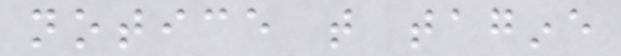notice that tagine
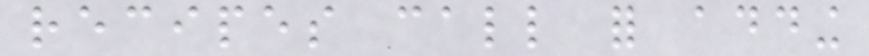recipes call for adding
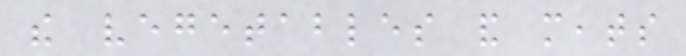the vegetables and meats
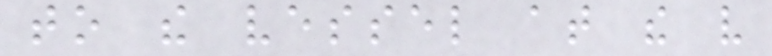to the vessel at the very
